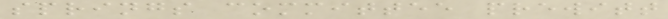springs committee prewitt
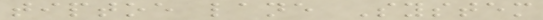tiptoe lane System
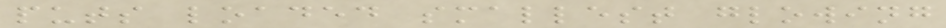puts loaded smallest glowing
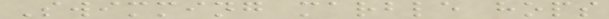Swimming marble hops
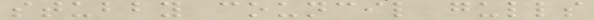stubby council gulls
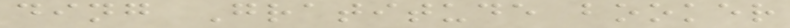ding Gratitude booker
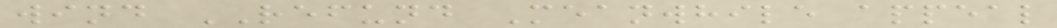wind REFUND Meanwhile appeal
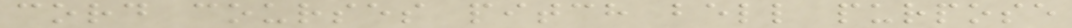cord courses pitch bell purpose
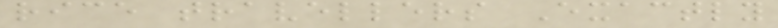rice travellers Exactly
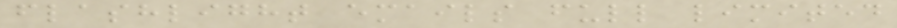flashlight emails full limited
